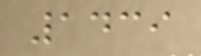1439
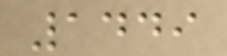1449
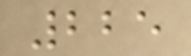225
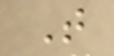T
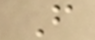F
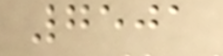7501
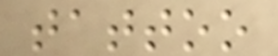tattoo
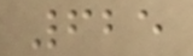625
